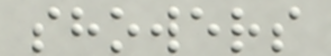showers
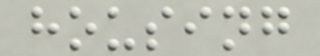housing
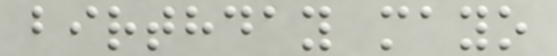birthday mayo
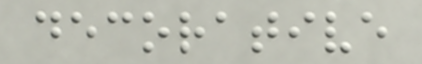decorative
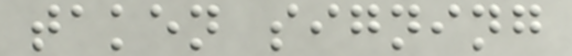taken signing
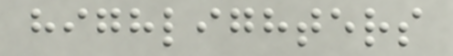highlighters
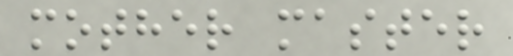mother master
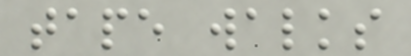tape walks
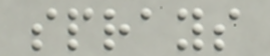sprays
